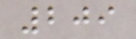209
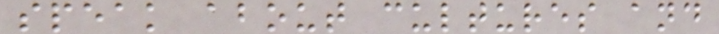speak about cultures and
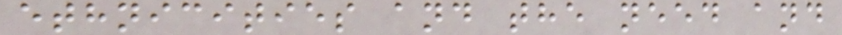ethnicities and the need and
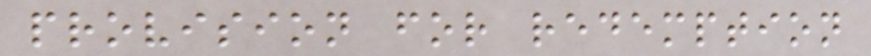provision for redemption
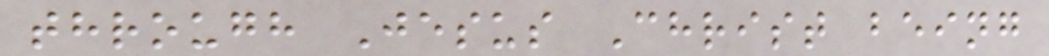through Jesus Christ being
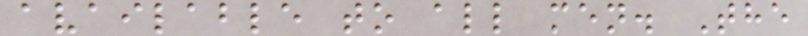available to all men. The
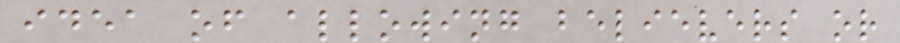idea of allowing believers or
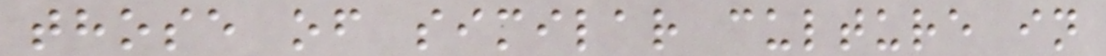those of similar culture in
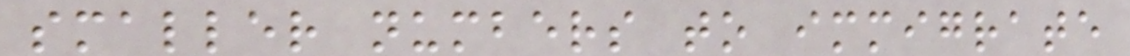smaller numbers to immigrate
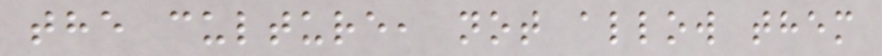the culture, not allow them
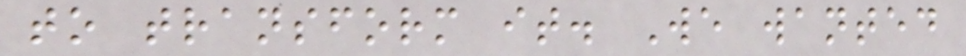to transform it. We wanted
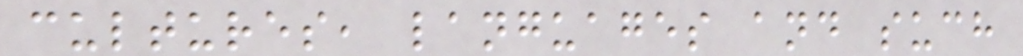cultures, languages and such
